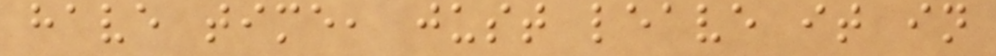have time, just leave it in
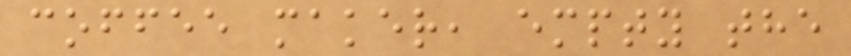coffee maker, empty the
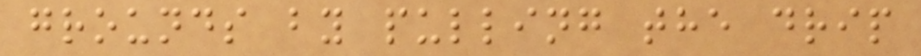grounds by pulling the drip
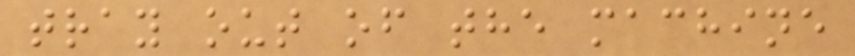tray out of the machine
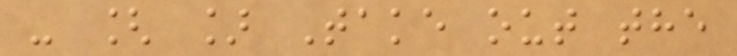- [ ] Take out the
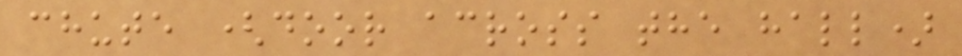chute (door across the hall)
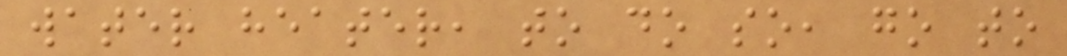water heater, to do so, go to
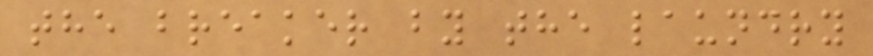the breaker by the laundry
